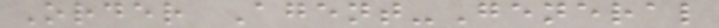Order Agent-General
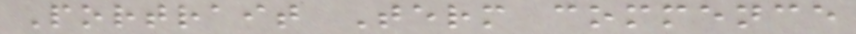Portrait Term commence
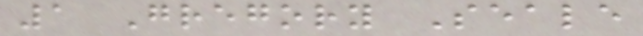1 Gregory Seale
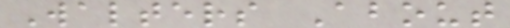Walters About
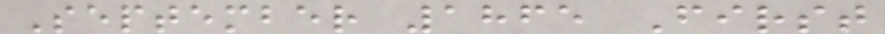September 1865 First
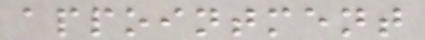appointment
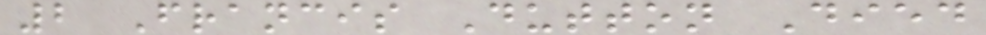2 Francis Dutton Died
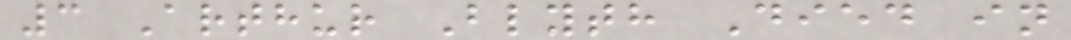3 Arthur Blyth Died in
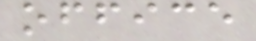office
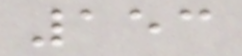153
